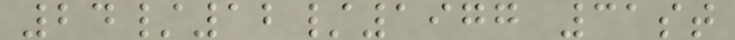24/12/1977 31st
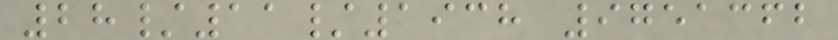28/11/1938 9751362
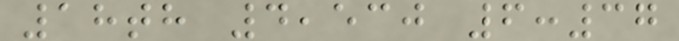18th 4,530 6:37
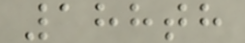188th
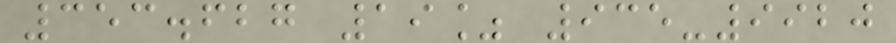353.627 19% 935-9920
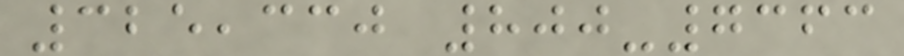325,330 800-7363
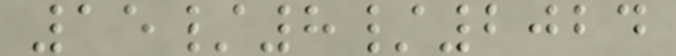15/8/2024
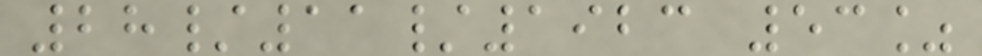28/11/1923 53%
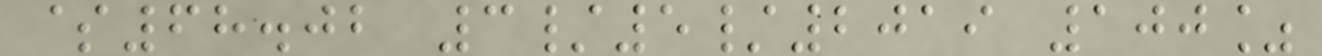$68.02 3/5/2019 100%
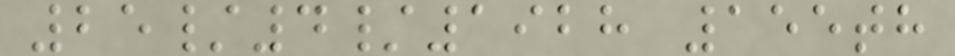25/4/1928 155th
